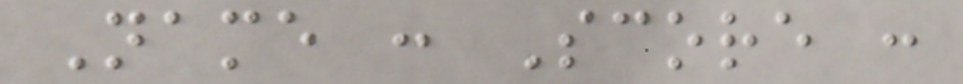Name : Score :
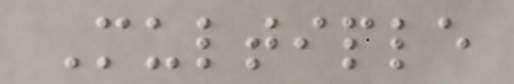Multiple
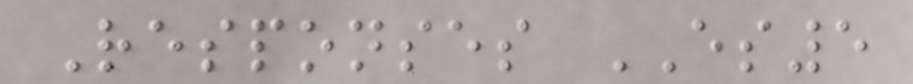Responses ES5
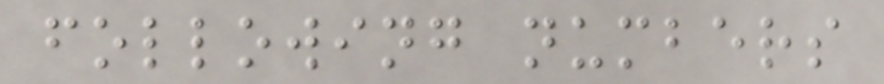following numbers
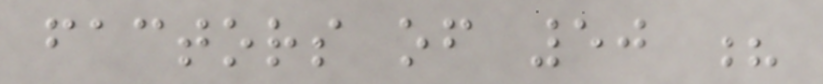factors of 50 ?
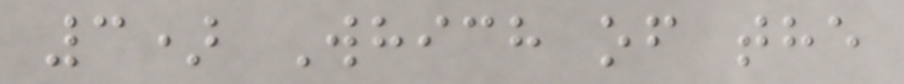3) Which of the
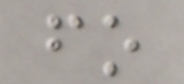fo
